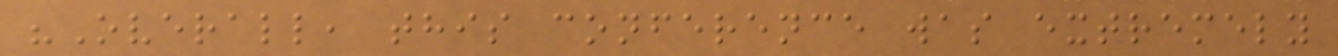"Overall, this conference was extremely
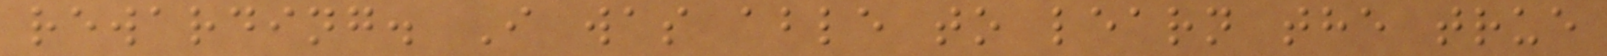rewarding. I was able to learn the true
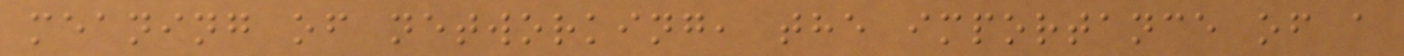meaning of networking, the importance of a
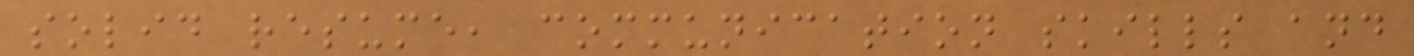solid resume, communication skills and
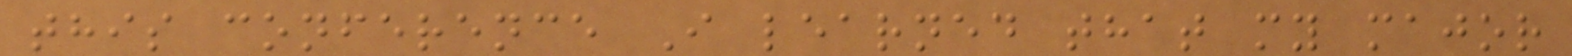this conference I learned that my major
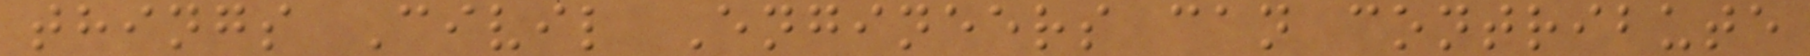things Civil Engineers can contribute
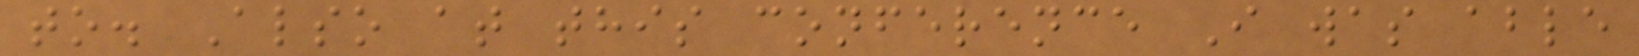to. Also at this conference I was able
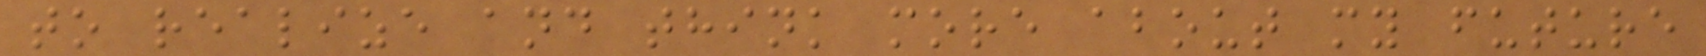to realize and think more about my future
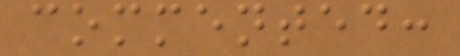commented:
